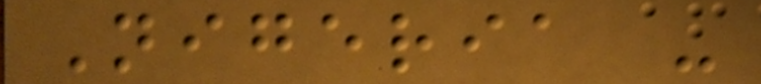Nigeria -
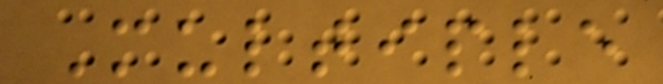Multiple
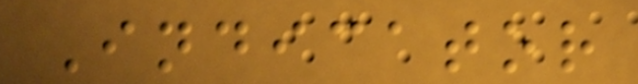Indicator
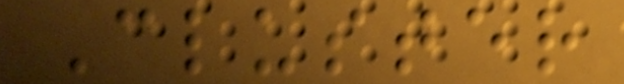Cluster
